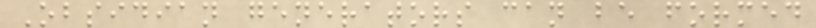Obsidian generators can be formed
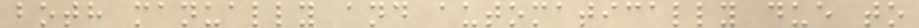both manually and automatically due to
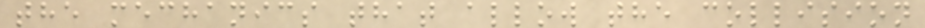the mechanics that allow the collision
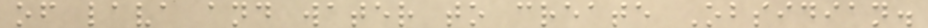of lava and water to create Obsidian.
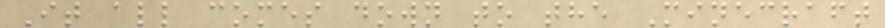It all comes down to the Minecraft
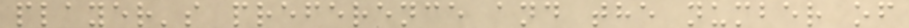player's preference and the number of
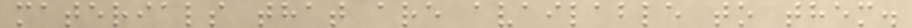materials that are available to them.
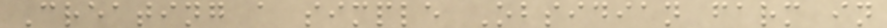Creating a simple Obsidian farm in
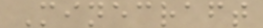Minecraft
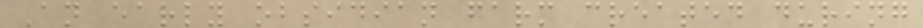An early obsidian farm created during
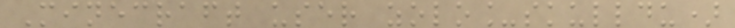Minecraft user zolo_skulldu)
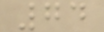74
